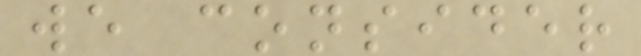we consider
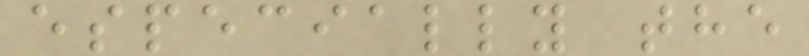especially the
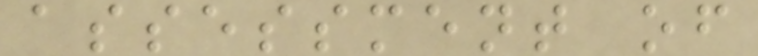assessment of
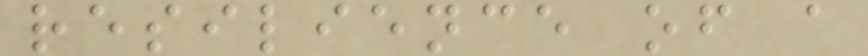resilience of a
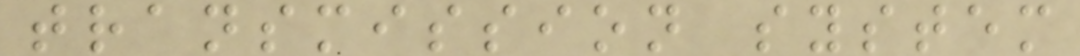transmission system
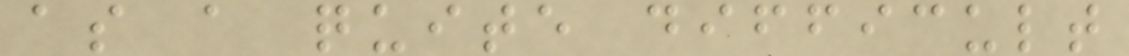as a quite difficult
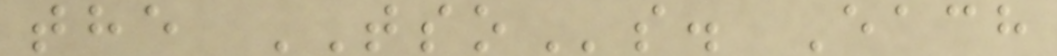the TSOs. Each
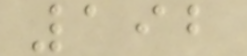192
